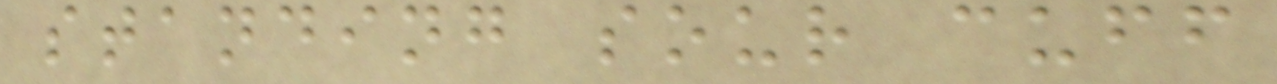standing sour cuff
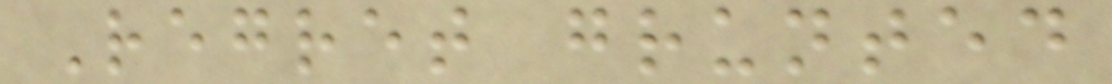Regret grunted
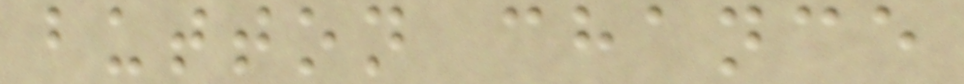button chance
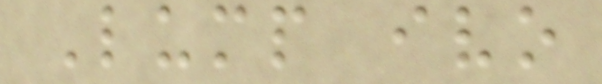Lump ivo
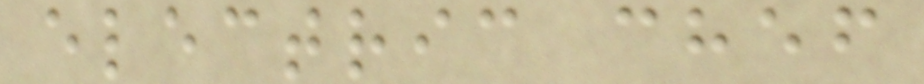electric chef
